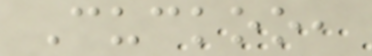Cuckoo,
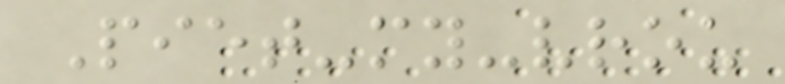Piet-my-vrou
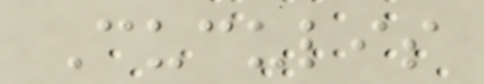Cuculis
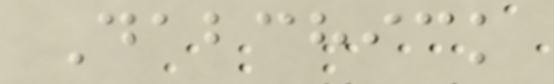Dabchick
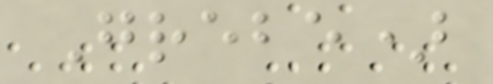Grebe)
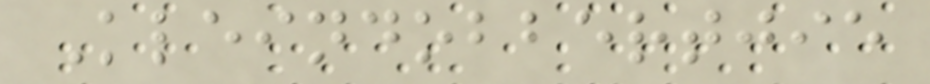Kleindobbertjie
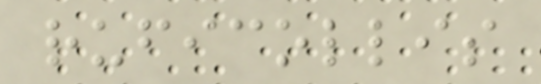ruficollis
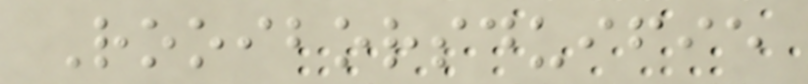Rooiborsduifie
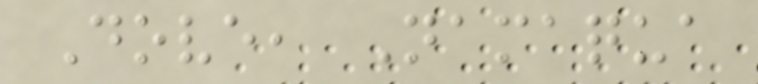Dove, Namaqua
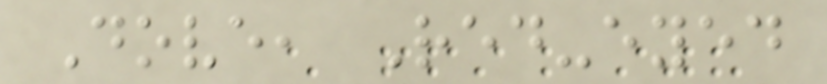Dove, Red-eyed
